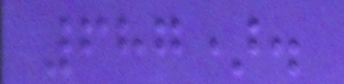687).
